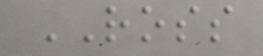ROSS
